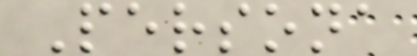Persona
